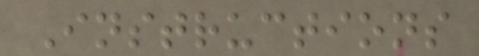Instructions
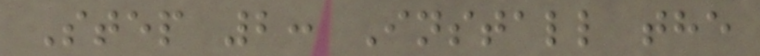Step 2: Install the
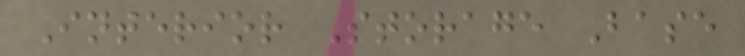Interior Storage Base
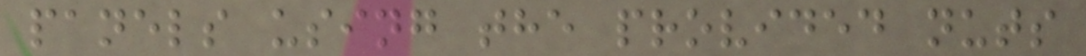panels using the provided nuts
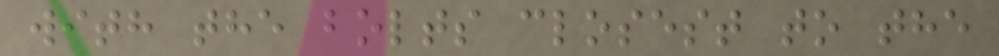with the bolts closest to the
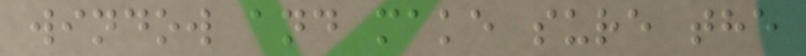window and make sure the
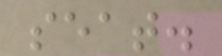seat.
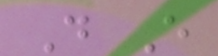D E
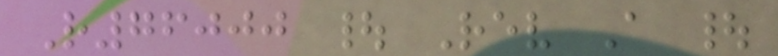R76000 | Rev A |
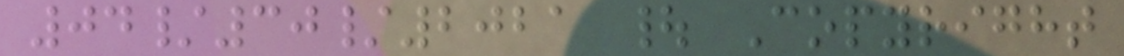04/30/2021 | Copyright
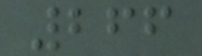266
